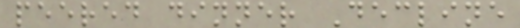peered dinner Decline
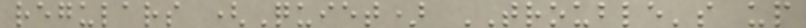regulars (Quiet) TROUBLE's up
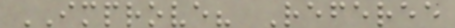IMPROVE? Referee
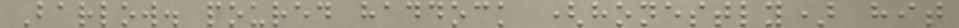Barlow. poured haddock (honestly) hit
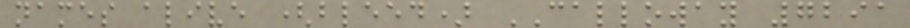names alive (bleed) CALLOWAY 7291
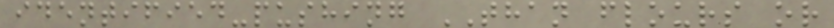identified-pushing THAN flours or
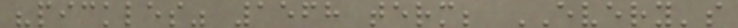"pickles" 1568 term; EVERY's
